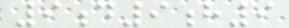9d9h9
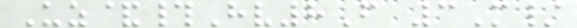Uz&#Hv8F 3M/
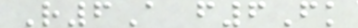R6A f6Fk
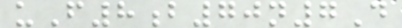uF8b70n7D
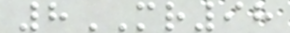8MR98
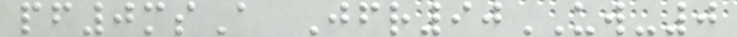pf0msA Jfr90UW-0
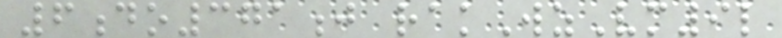6do371j rakWzVm9l
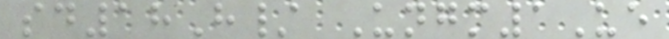sd18H/ Ungm1Ue
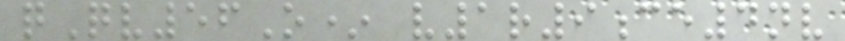qQv56O* v1r9ce4nv
